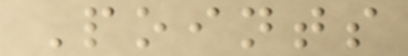Points
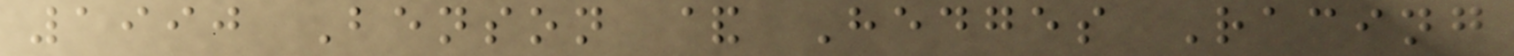1990 Benson & Hedges Racing
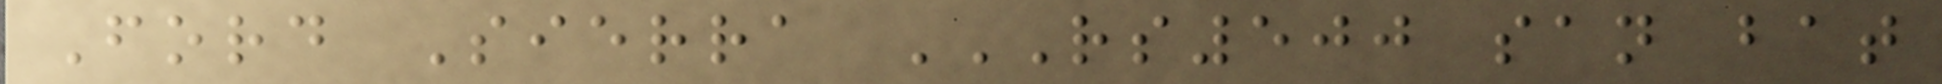Ford Sierra RS500 SAN BAT
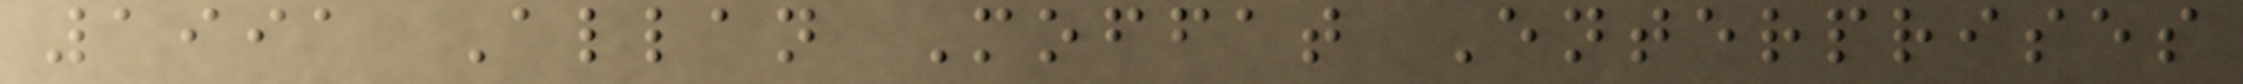1991 Allan Moffat Enterprises
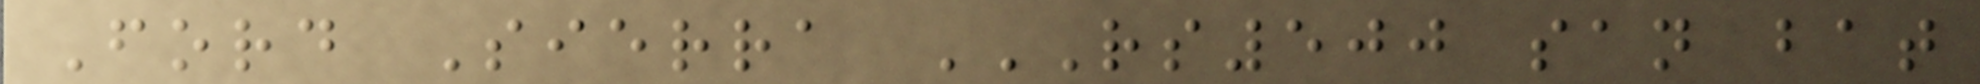Ford Sierra RS500 SAN BAT
